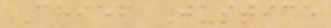Chief Justice
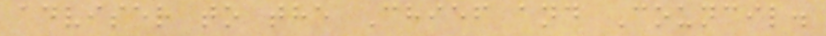adviser to the Chief and Council.
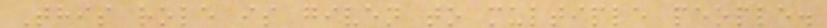This role is given to multiple people.
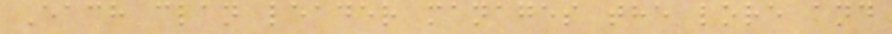Each clan leader manages the lore and
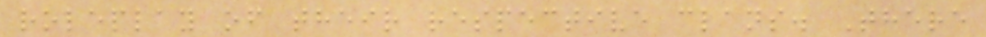roleplay of their respective clans. There
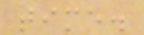time.
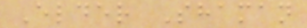Elder Shaman
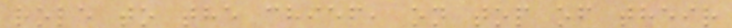role to the chief, on top of their
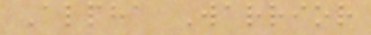Alpha Warrior
